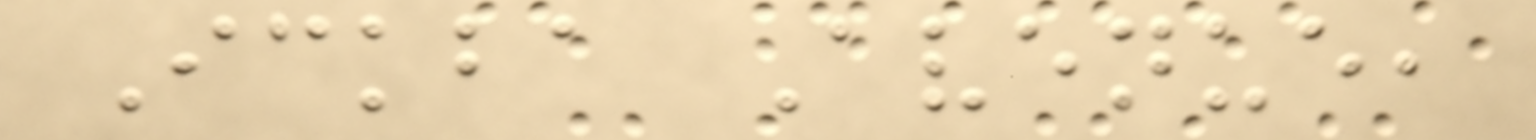Ickba Avenue,
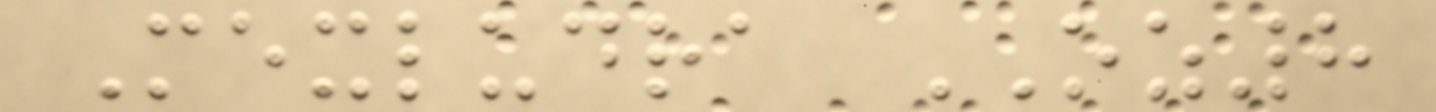Mexludra OZ8
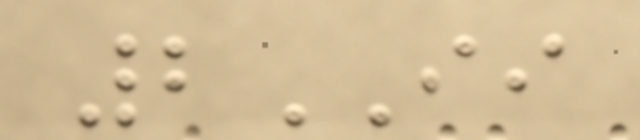2II
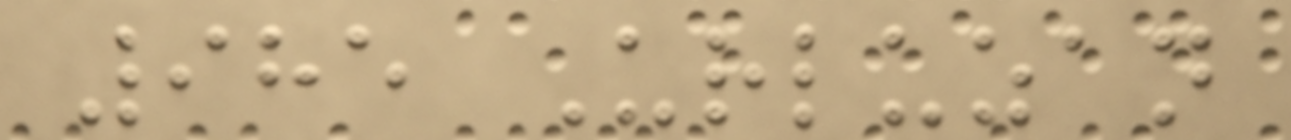985 Urluzan
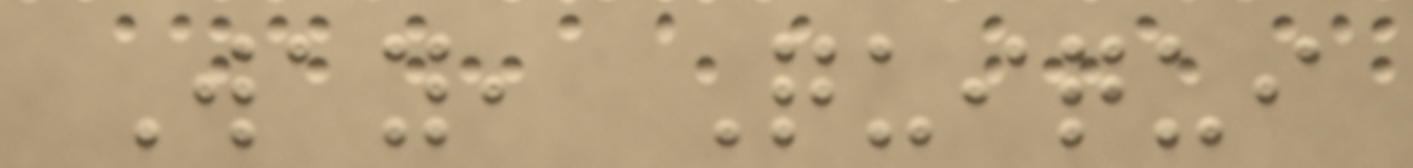Way, Quiqui
